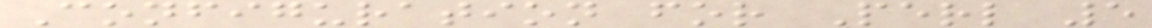Configuration for Perl 5
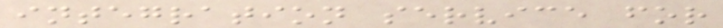integration service for
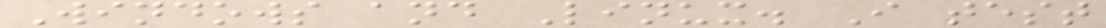Windows and Linux. I test
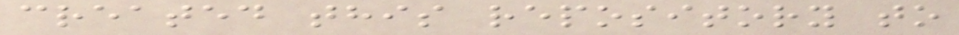created this repository to
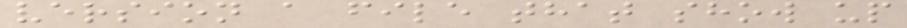version a file that show up
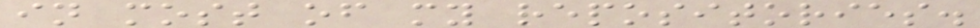in most of my repositories.
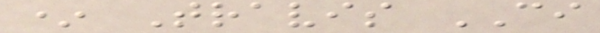* Travis CI
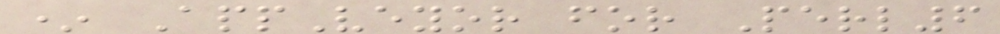* AppVeyor for Perl6
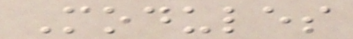Modules
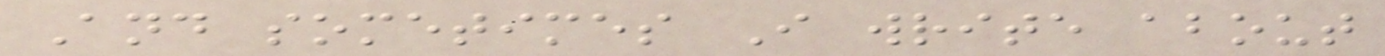And sometimes I write about
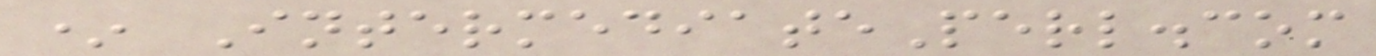* IntermediatePerl.com
